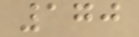170
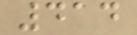414
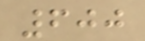600
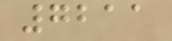7211
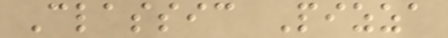Classic Pizza
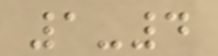1-4
